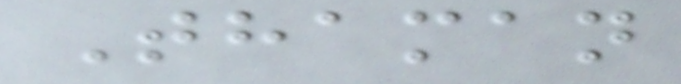Thaman
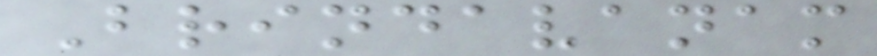Brindavanam
